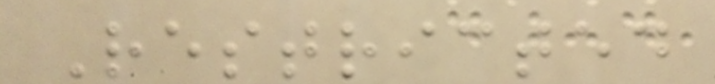Restricted
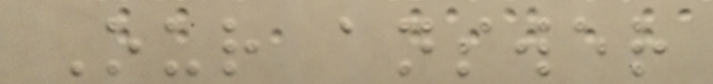Our answer
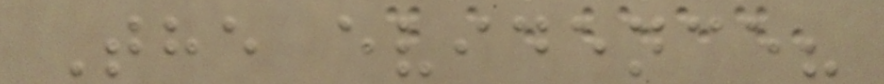The evidence?
